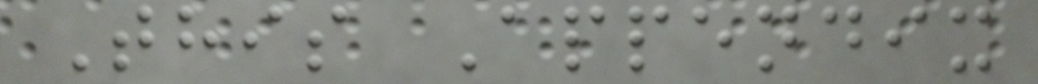This Appendix
